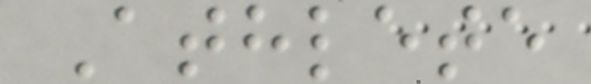Athlete
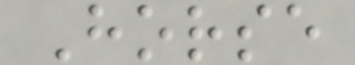Horse
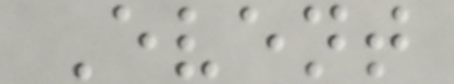Event
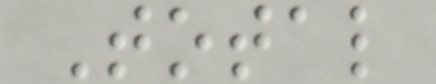Total
